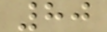80
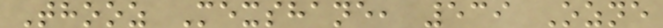Thooz Mexshane, 539 Ozne
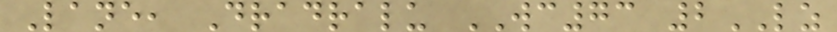Lane, Dradralu WC73 2LZ
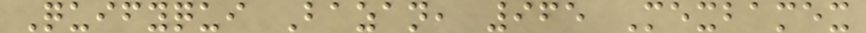Quifyqui Bazan, 965 Mexbamex
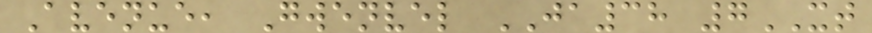Avenue, Gwenvel JA38 7XT
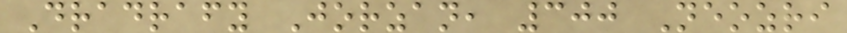Dradrafy Jorzan, 300 Neozri
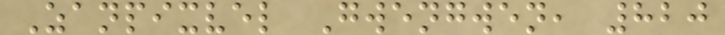Zanpixvel Gwengwen, 820
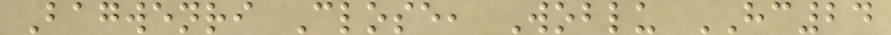Bagwenri Close, Woblu HC24
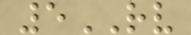5RV
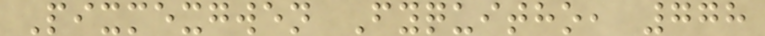Pixmexgwen Fyquitho, 778
